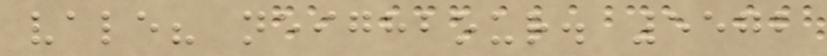vale? neighbour. 5572
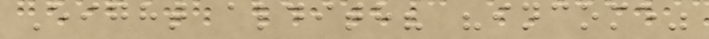Eight aldith? "income"
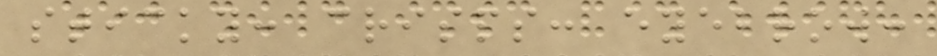sticky: crisps: eyebrow:
